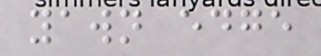yawn edge
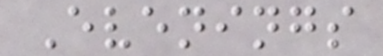Evenings
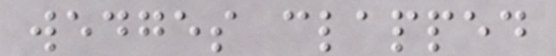wedges clapped
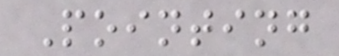Pointing
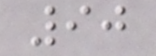90
